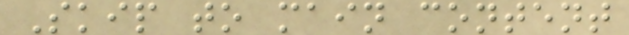Skip to main content
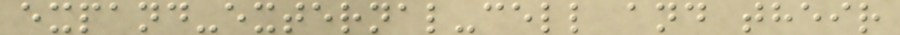expand-external-cell and their
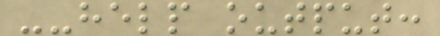--help output:
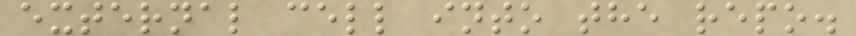external cell into the repo.
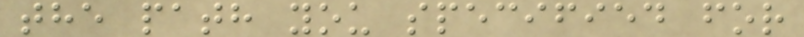the path you specified for
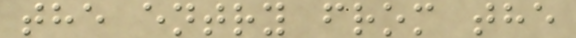the entry from the
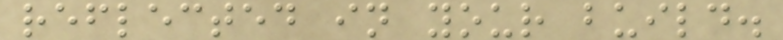reflected in your build.
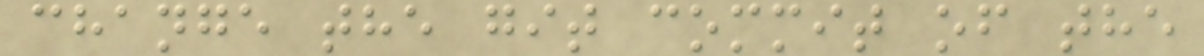change the git commit of the
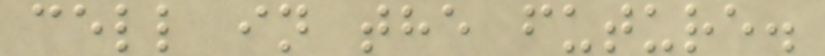cell in the future.
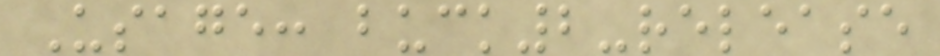Usage: buck2-release
